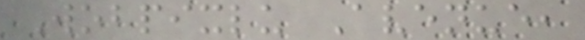Wobpixlu Avenue,
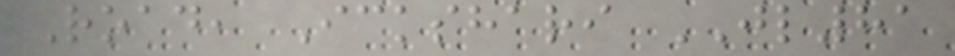Road, Ickshari JL81
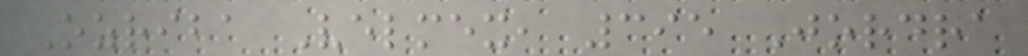Ozriba Velmex, 395 Jordra
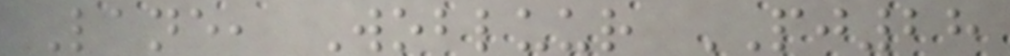Lane, Wobluur PJ28
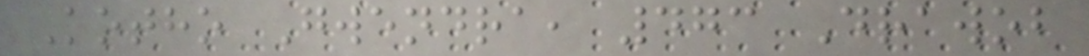Kotho Gwendra, 473 Drawob
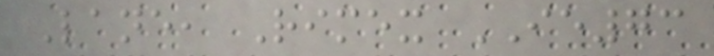Lane, Rimex IE73
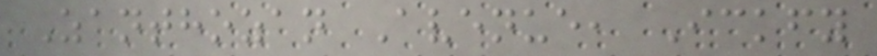Zanthozan Avenue, Ickfy
